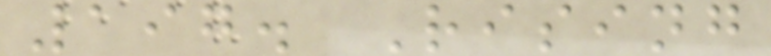197. Rising
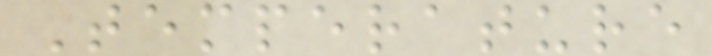Temperature
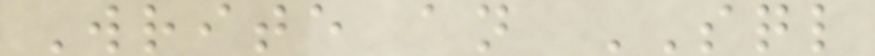Write an SQL
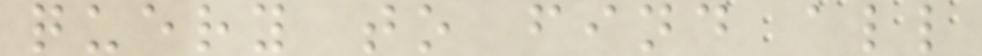query to find all
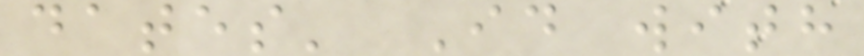dates' Id with
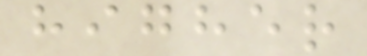higher
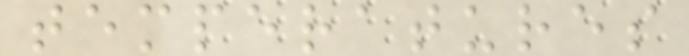temperatures
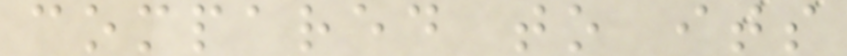compared to its
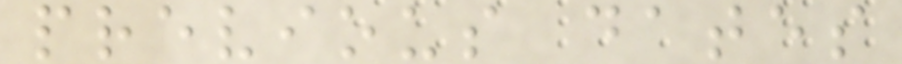previous dates
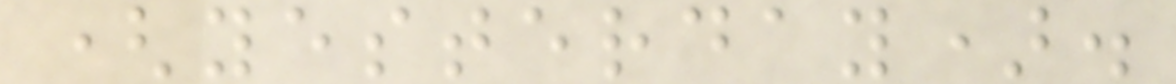(yesterday).
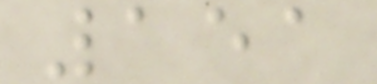151
